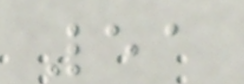51
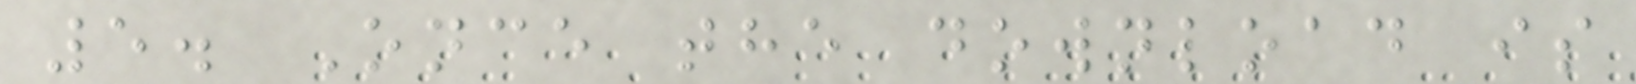5. Once the download is
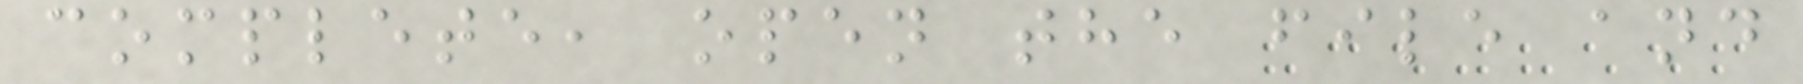complete, open the file and
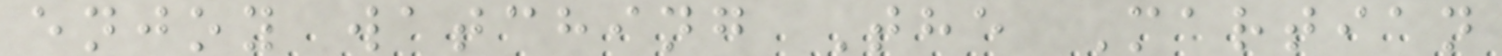enjoy watching The Martian
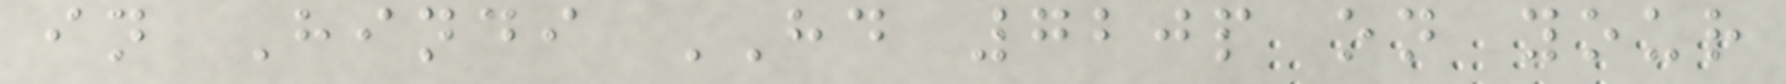in Hindi HD 720p on your
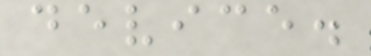device.
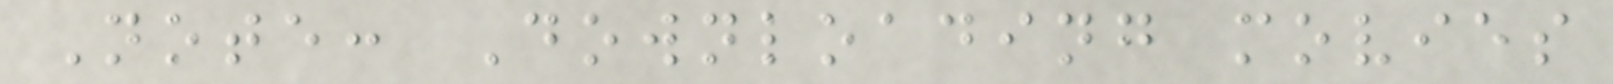Note: Downloading movies
